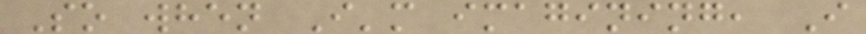So when I'm imagining, I
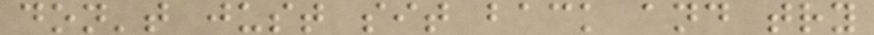don't just sit back and try
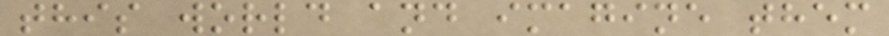this world and imagine them
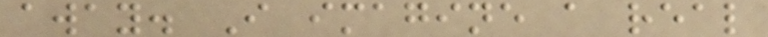away. I imagine a real
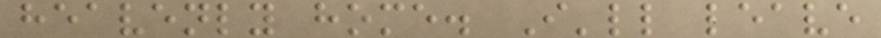heavenly home. I'll leave
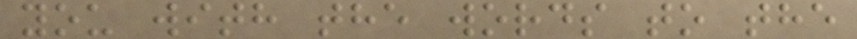you with the words to the
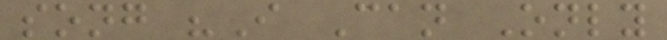song "I Can Only
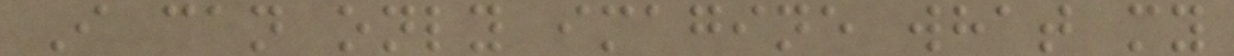I can only imagine what my
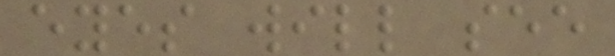eyes will see
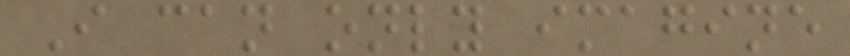I can only imagine
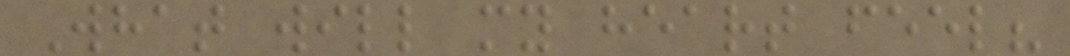What will my heart feel?
